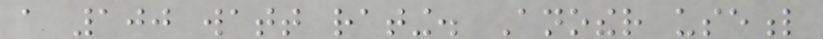a 100 watt rating. Another useful
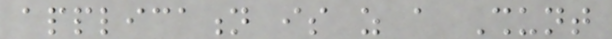application is as a Shunt
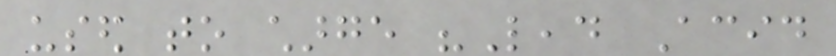used to charge "Lead Acid
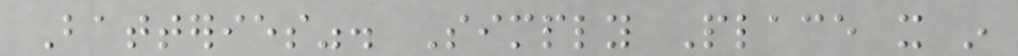Batteries". Simply Place it in
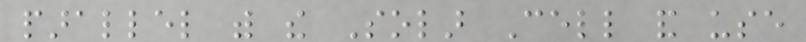parallel with the Solar Cell and use
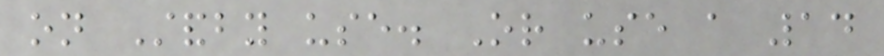on Standby use. Or use a 14
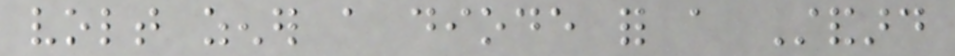volt zener a diode for a Standard
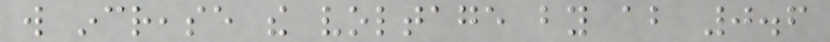will increase the voltage by about 0.6
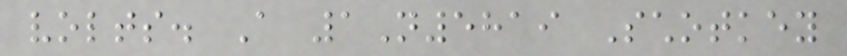volts. A 1N5819 Schotkey
